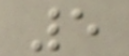5
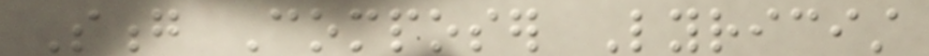Song Composer Lyricist
